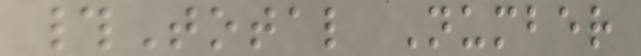#Total Number
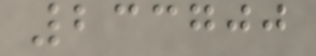233700
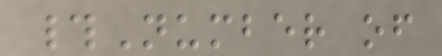#Number of
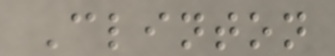Clinton
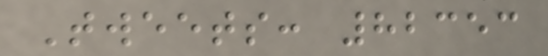Tweets: 82353
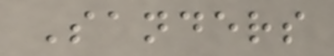Sanders
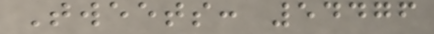Tweets: 54476
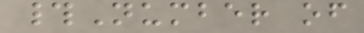#Number of
